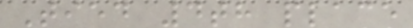Tied 4th place
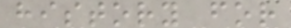history for
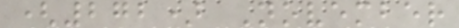(272) November
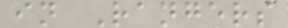in Rangers
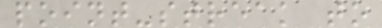point-streak to
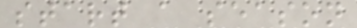start a season
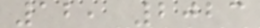12, 2023
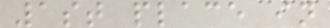1st place in
